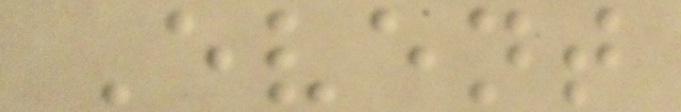Event
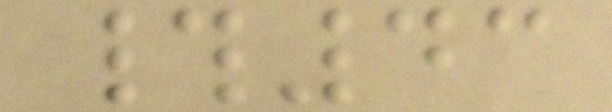#43
